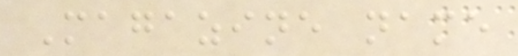Magazine name
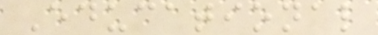Educational
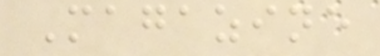Magazine
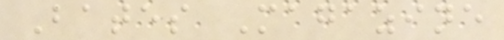Bates Magazine
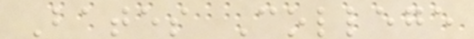Bates College
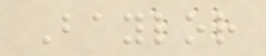Baylor
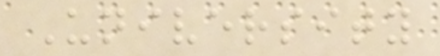University
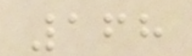168
